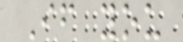If you
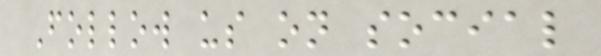Follow us on social
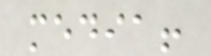media!
